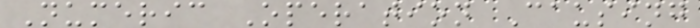Numeric Operation Causing
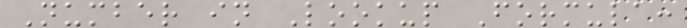Number in Lookup Formula:
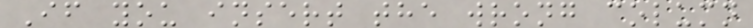If you insert the wrong column
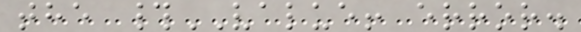the #VALUE! error.
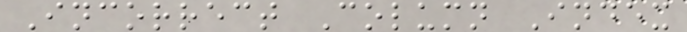Incorrect Column Index
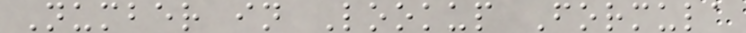Number in Lookup Formula
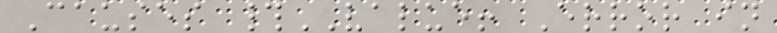Causes #VALUE! Error in
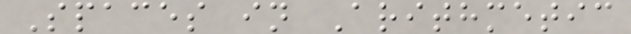Spaces in Arithmetic
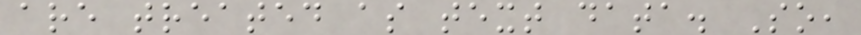are treated as text data. So,
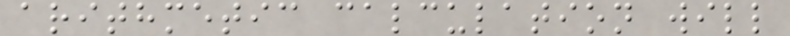arithmetic calculation will
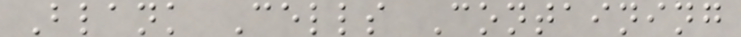Blank Cells Containing
